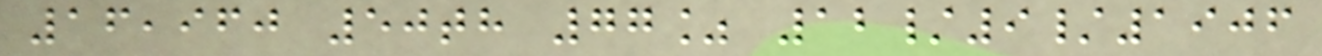16,960 50th 77% 12/9/1906
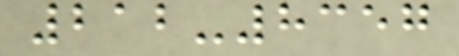212-8357
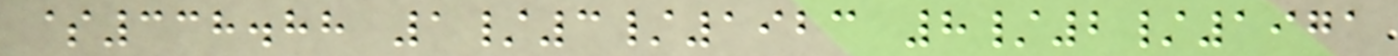$338.88 1/3/1923 8/2/1971
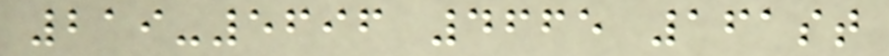219-5696 4665 161st
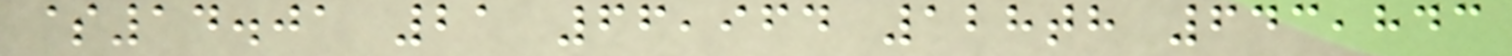$14.01 21 66,964 128th 643,843
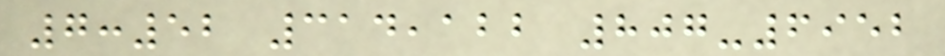7:52 314,122 807-6952
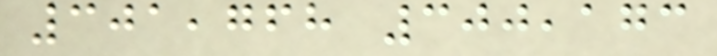301,768 300,173
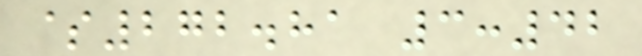$272.81 3:42
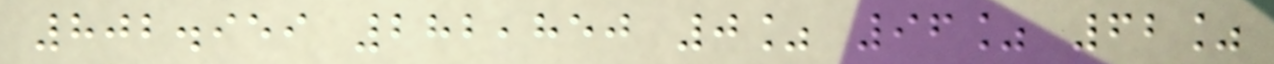802.959 282,850 0% 96% 62%
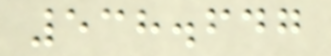538.647
